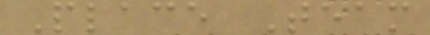Place Team
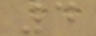4
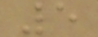5
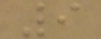9
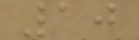10
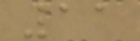11
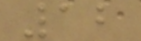12
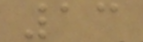13
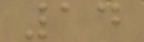14
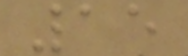15
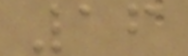16
